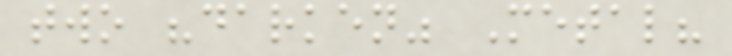two "darken" Metal?
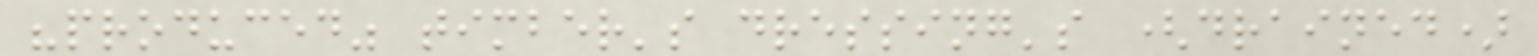"produced" timber's dressing's (drained)
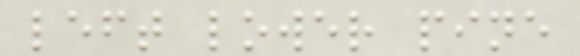left lower pine
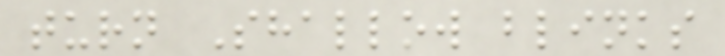turn Shallow blinks
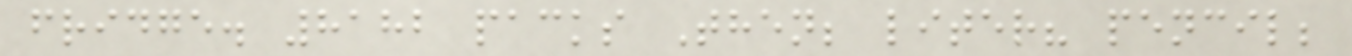fridge. 8182 packs Then; liter? pencil;
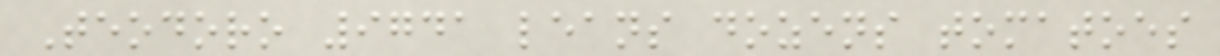Teodoro 9741 leans dozens tomatoes
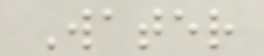Water
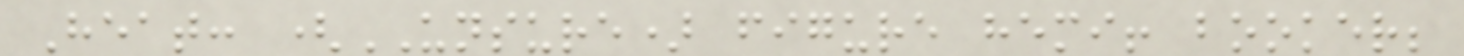Heat: (UNSURE) figure hemi! booker;
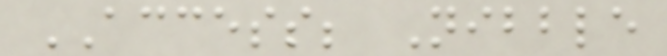ACCESS; Nibble
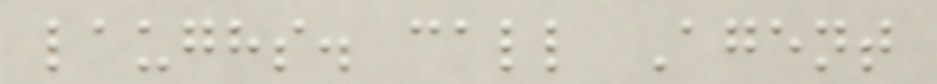laughs. call Agent
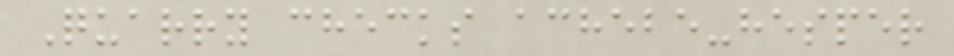Quarry checks achebe-hesper
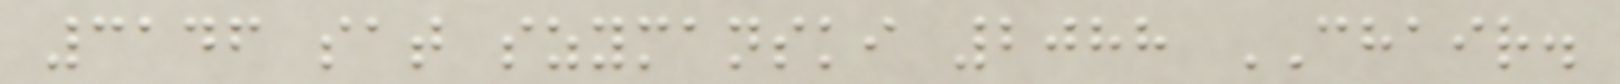3146 sat szymanski 2088 CHAIR.
